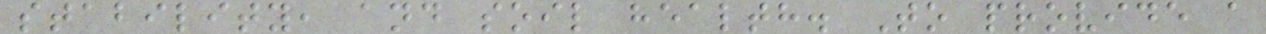stability, and soil health. To provide a
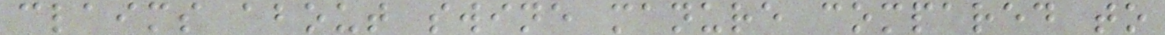claims about swine manure compared to
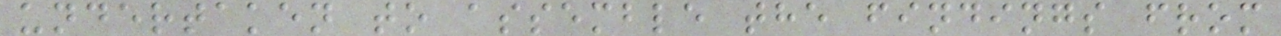undertaken to assemble the findings from
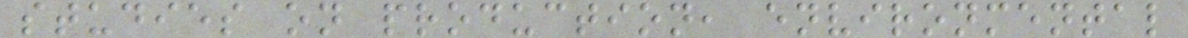studies on production, environmental
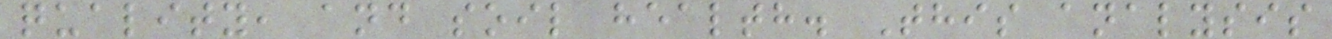quality, and soil health. This analysis
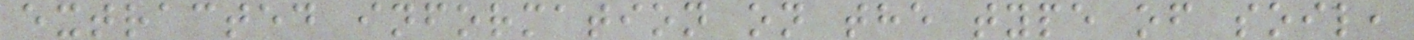extracted information on the type of soil,
